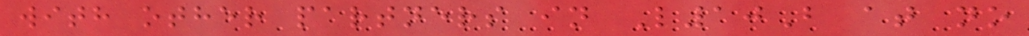with other partners in L10B at no
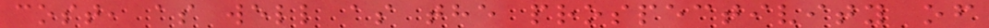cost, as well as the prospectivity of
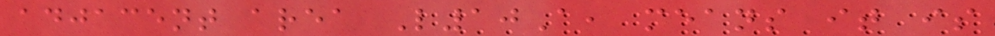adjacent area L10A, means it is
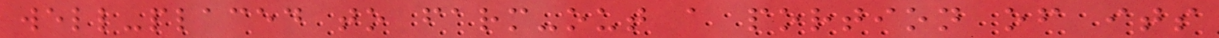well-placed to farm-out a portion of its
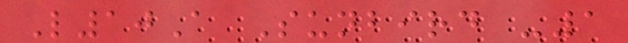L10A Sunbird -1
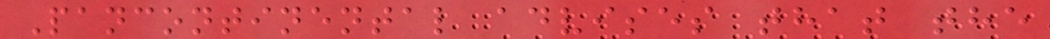Pancontinental advises that the
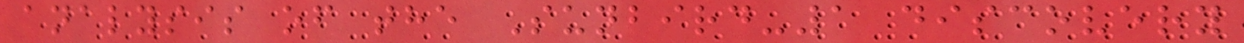analysis of the Sunbird-1 discovery
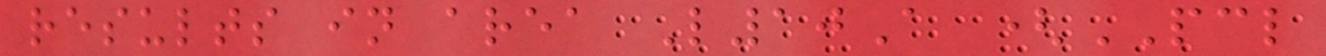results in area L10A (PCL
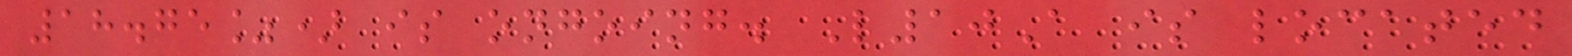18.75%) is ongoing. L10A is located
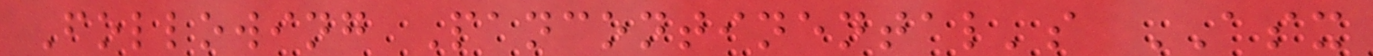Following Pancontinental's ASX
